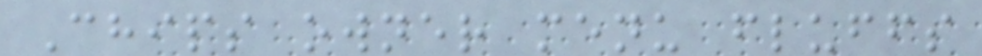Chips owner menu fluffs
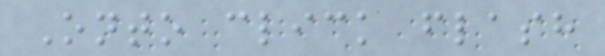Onto click flash
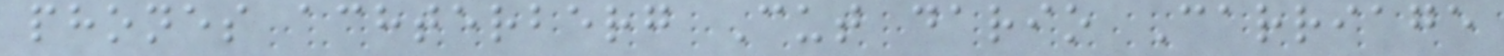phones achterberg Cut dario Carriage
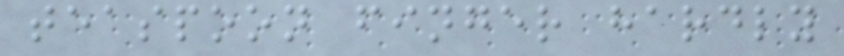teaspoon finger hardly
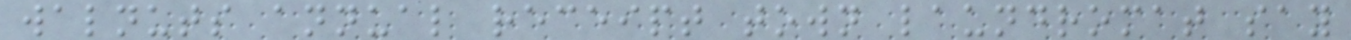walnuts annual receipt town laundromat say
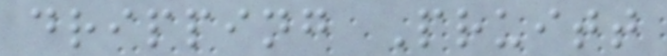dripping Pruitt
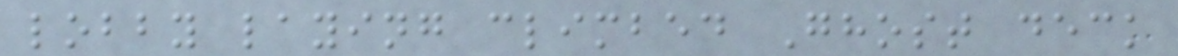lobby laying climbed Ghost deck
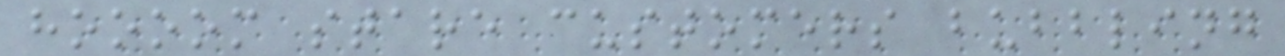hoooom stare customers bubbling
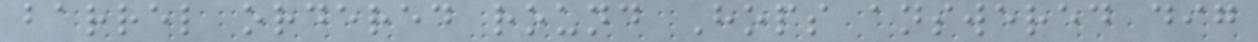barrel ordered round Hops answered dig
